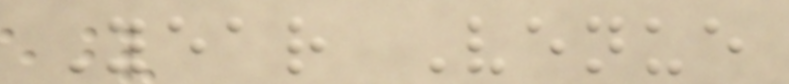Year Venue
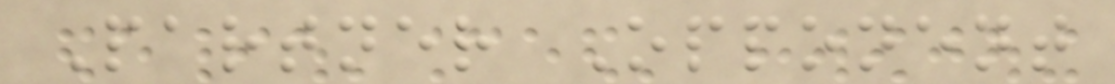Partner Opponent
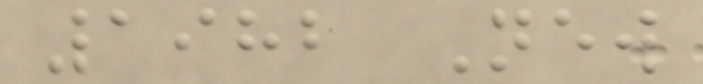1982 New
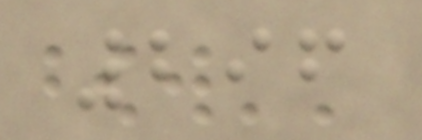296
